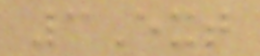3Ext
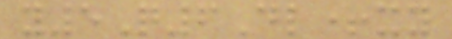y5Q6Dl+xy
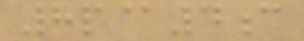8p@4c
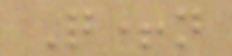Q+n
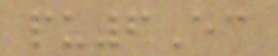pu6Ec
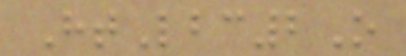HtLbc2O
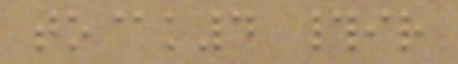to@k4 #ir
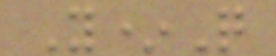Y*Q
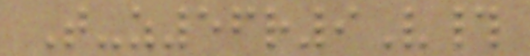T-z56r9V#
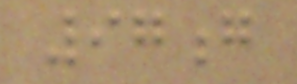97g
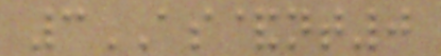3AS&nt0
